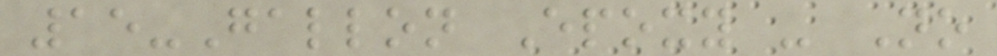15-Gallon Epoxy - No
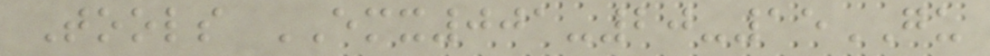Tools EMX001-20-15GU
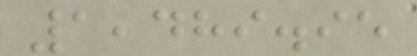1,489.95
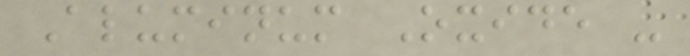Aluminum Oxide -
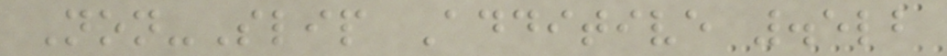Non-Slip Additive .5lb
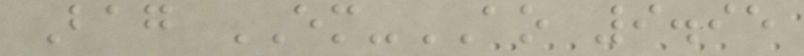Bag EM-AO 9.95
